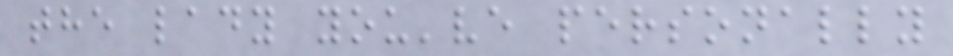the lady you've personally
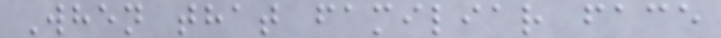When that familiar face
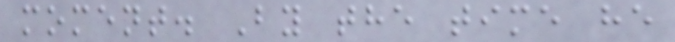moment. By the time he
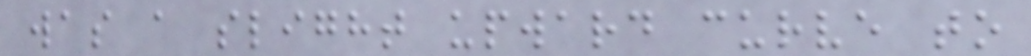was a slight upward curve to
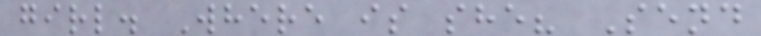girl. Where is she? Send
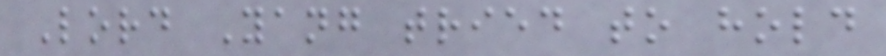Lord Yang tried to hold
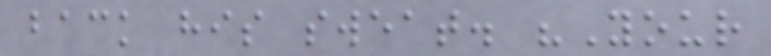back his sweat. "Your
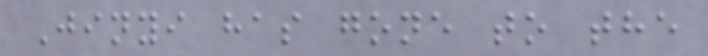Jinyi has gone to the
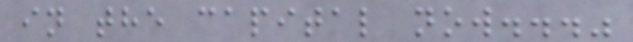in the capital now..."
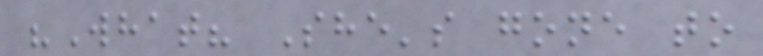"What? She's gone to
